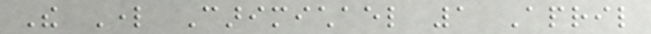The Lord Carimichael 1 April
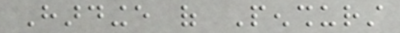Hardinge of Penshurst
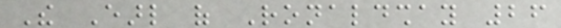The Earl of Ronaldshay 26
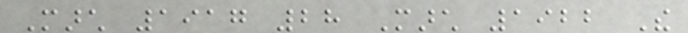March 1917 28 March 1922 The
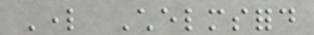Lord Chelmsford
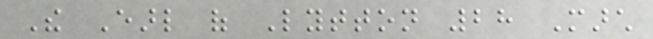The Earl of Lytton 28 March
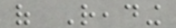of Reading
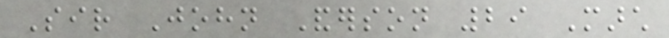Sir John Anderson 29 March
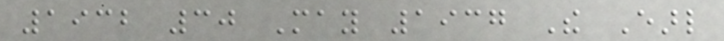1932 30 May 1937 The Earl
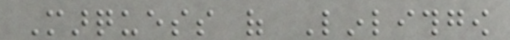Marquess of Linlithgow
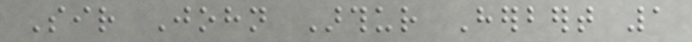Sir John Arthur Herbert 1
